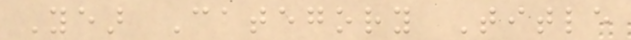Year Category Title
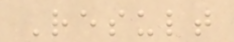Result
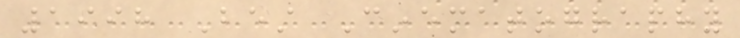1998 Best Cinematography
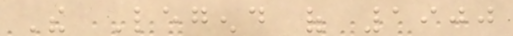The Legend of 1900
